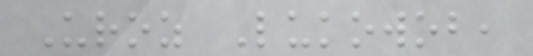Uroz Lukowob,
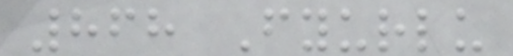868 Fyurlu
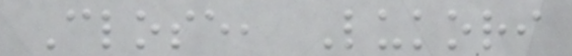Close, Lukori
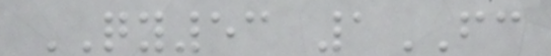QY53 1FC
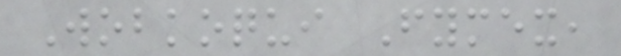Wobkoqui Fymex,
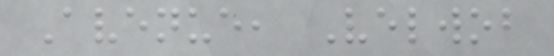Avenue, Velwob
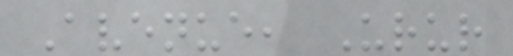Avenue, Urur
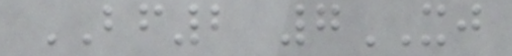BF2 7XJ
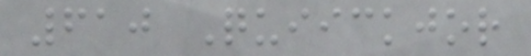610 Quiickjor
